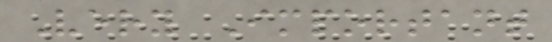Very Important
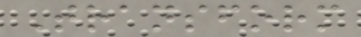Transform
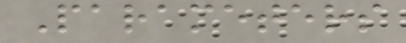Parameters
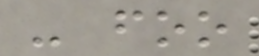- foo
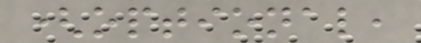(optional,
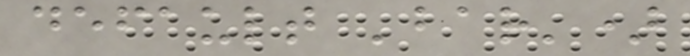default 'bar')
